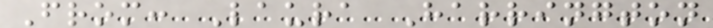From: Laura Harrington
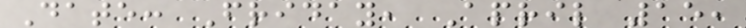Date: Friday, April 15,
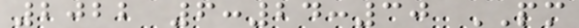2022 6:24:30 PM
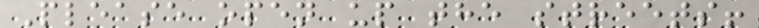Please open up the streets!
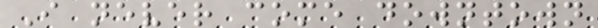I never come downtown
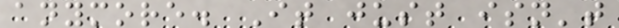anymore. It just isn't
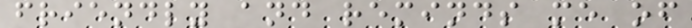friendly and reminds me of
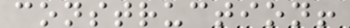construction!
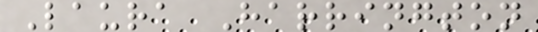Laura Harrington
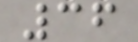36
